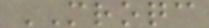MROQC
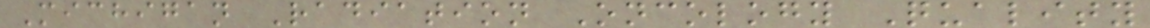Michigan Radiation Oncology Quality
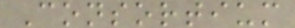Consortium
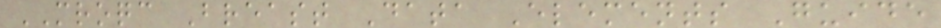MROQC Breast Data Elements Guide
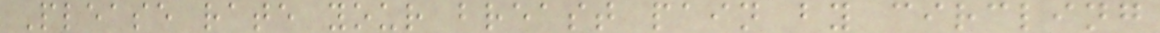Please rate your breast pain by circling
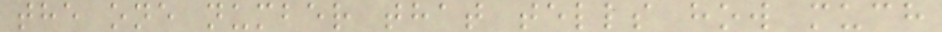the one number that tells how much
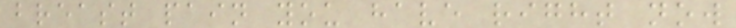breast pain you have right now
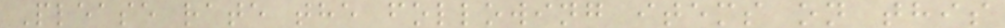Please rate the following items on this
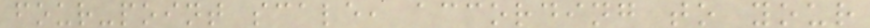four-point scale, according to your
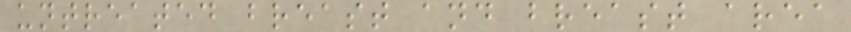untreated breast and breast area
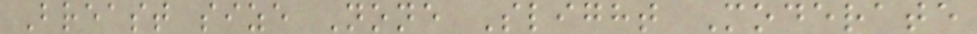Breast size None Slight Moderate
